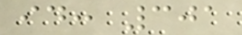id: 301
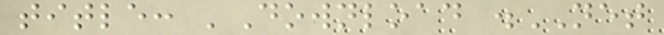title: 'Download .NET
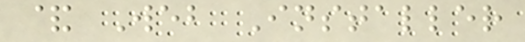& Web Installer
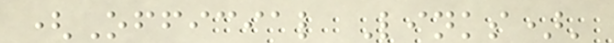(Official Links)'
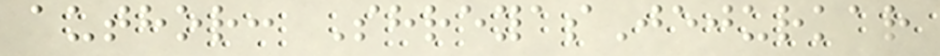author: ShreyasJejurkar
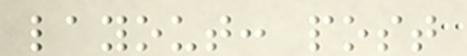layout: post
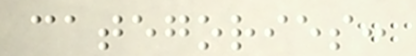categories:
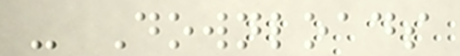- Downloads
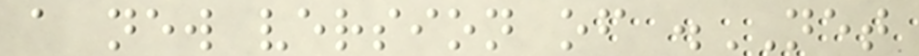a new version of .NET
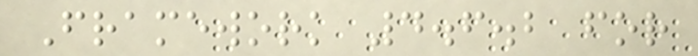Framework 4.6.2 for
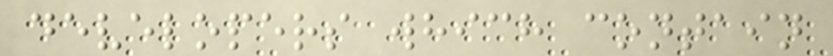developers which contain
